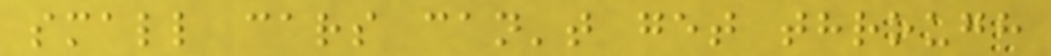small cars can't get through
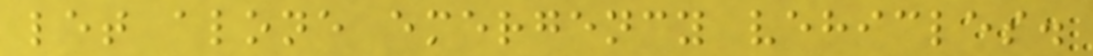let alone emergency vehicles.
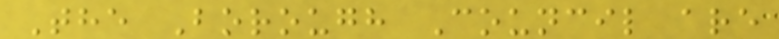The Borough Council are
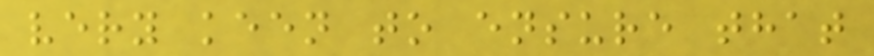very keen to ensure that
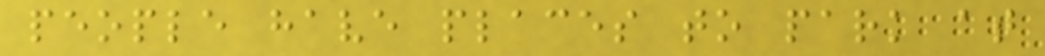people have places to park at
